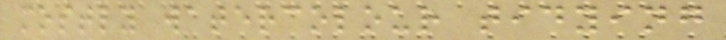mostly watercolour tidying
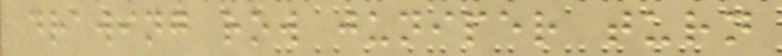drawing row juniper turn
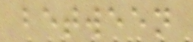between
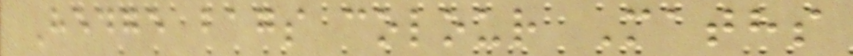Hedge bags colour Maths
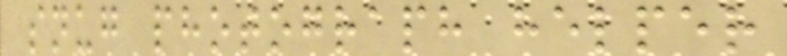snug photograph helper
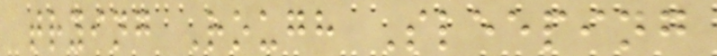trying Rough Sleeping
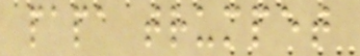papa trumpet
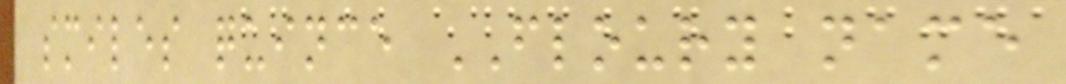smiles quince FLOURY name
